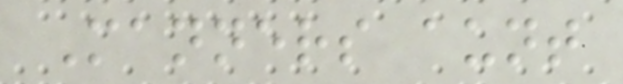Manners aunt
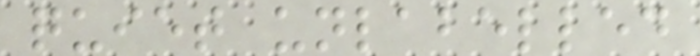quiet unlabelled
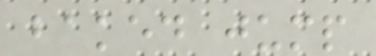baked jump
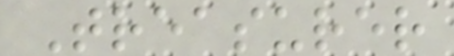Treasurer
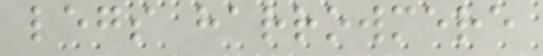legs harrowmere
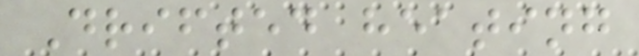Drifted heating
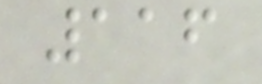116
